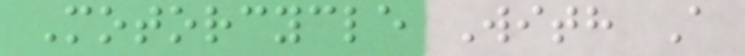Motorcycle With A
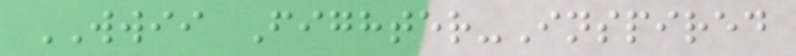WWII Fighter-Inspired
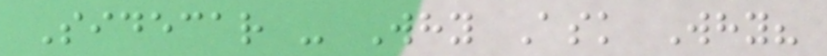Sidecar - Why Ask Why?
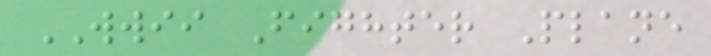WWII Fighter Plane
